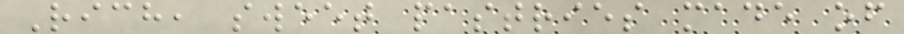Rich, sweet pastries made of
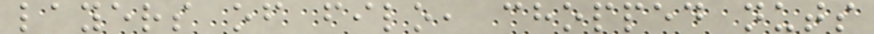layers of filo, chopped nuts
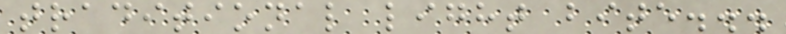traditional light bite...
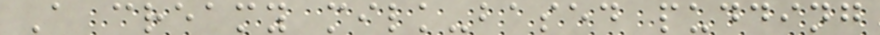A creamy milk-based pudding
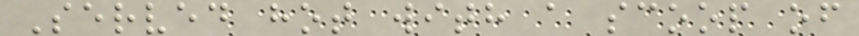Served hot with a scoop of
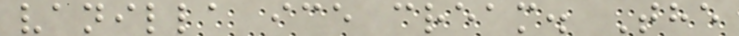vanilla ice cream. The
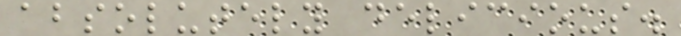absolutely delicious.
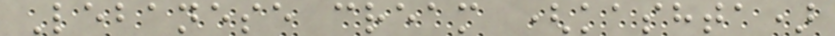Lebanese cream (kashta)
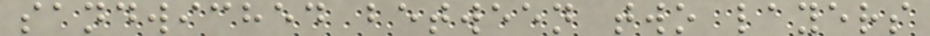sandwiched between two layers
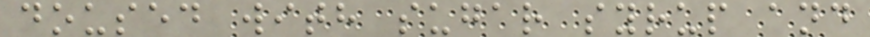doused with sugar syrup and
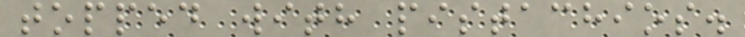topped with pistachios.
